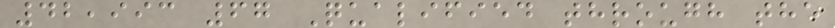42,993 67 Qualified through the
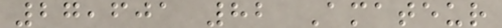27,601 82 Amateur
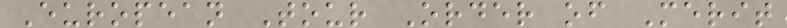European Tour Order of Merit
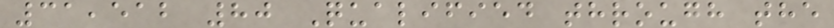31,512 80 Qualified through the
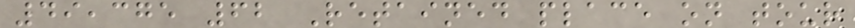49,375 62 Retained place on tour
